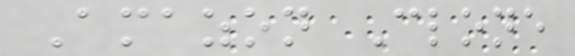Amazon Clone
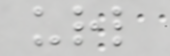url
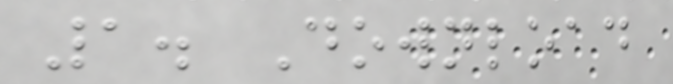1. Download
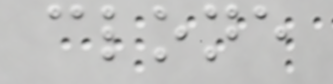clone
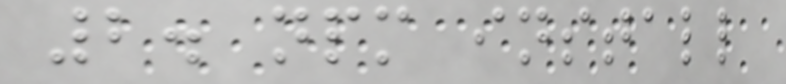2. npm install
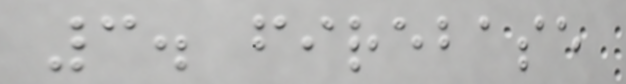3. firebase
